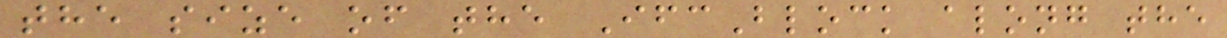the size of the IfcBlock along the
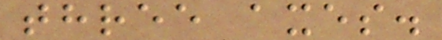three axes.
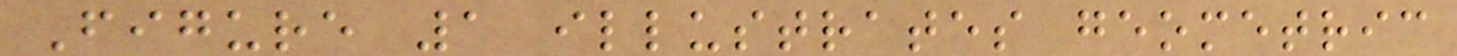Figure 1 illustrates geometric
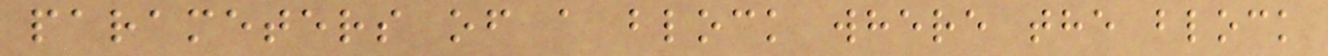parameters of a block where the block
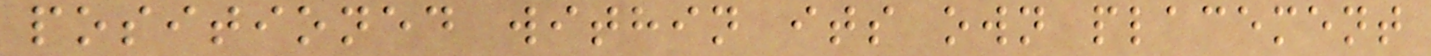positioned within its own placement
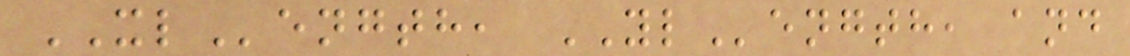XLength, YLength, and
